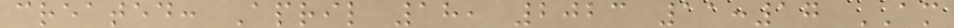created: April 18, 2023 11:17 AM
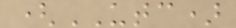(UTC)
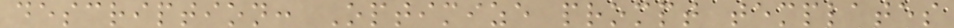description: Optimize prompt templates
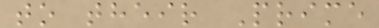to their Prime
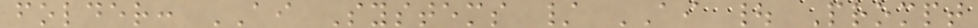folder: AI Systems / AI | Prompt
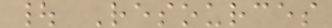| Resources
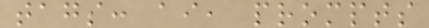tags: ai, prompts
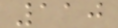110
